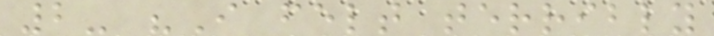2- "I felt terribly
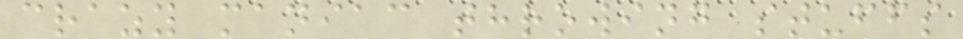crazy maniac throwing stuffs
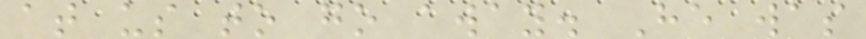at us to go away. He was
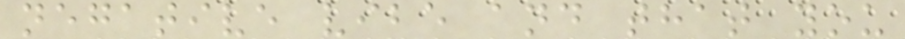negative vibe and that you
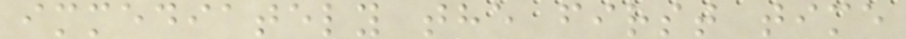immediately the first time
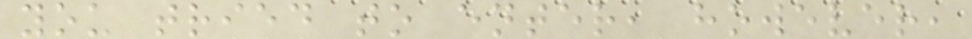you tried to enter, however,
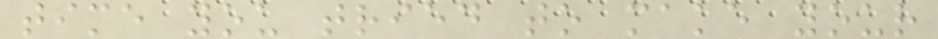time you tried to make your
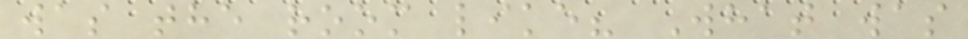was the room like? What was
